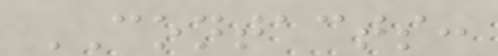CONTACTS:
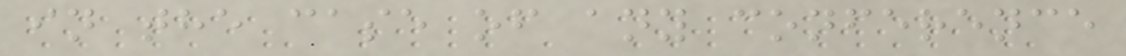in the case of any conference
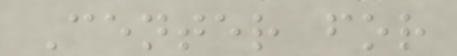Center for
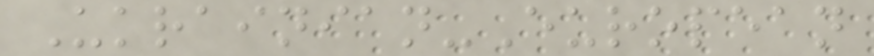Ukrainian-European
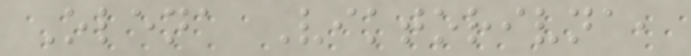Olena Viktorivna,
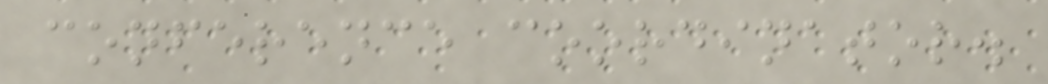conference coordinator.
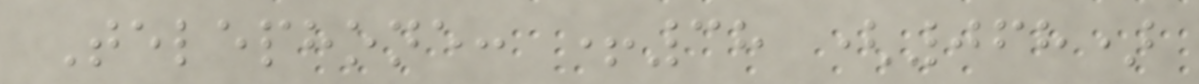Telephone: +38 (068)
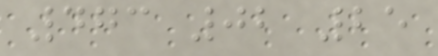473 02 25
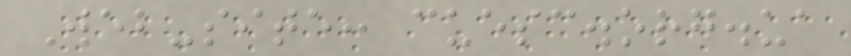Web-site: cuesc.org.ua
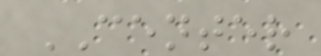CENTER
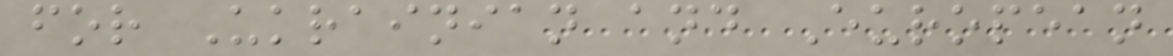for Ukrainian and European
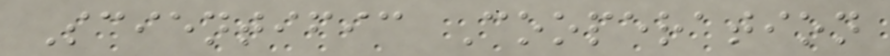Scientific Cooperation
